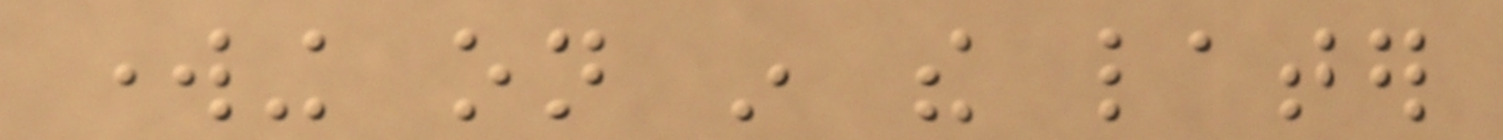working on in the later
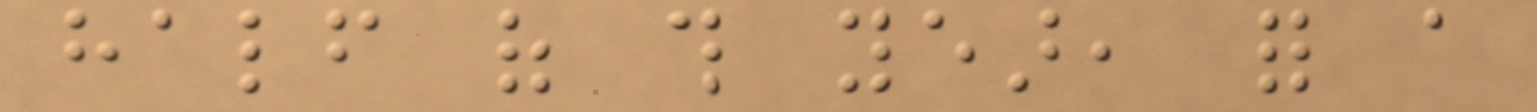half of this year, for a
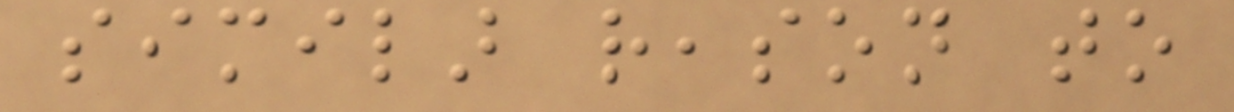similar reason to
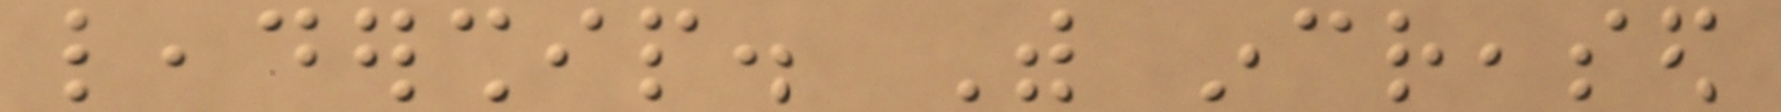leadership. With increased
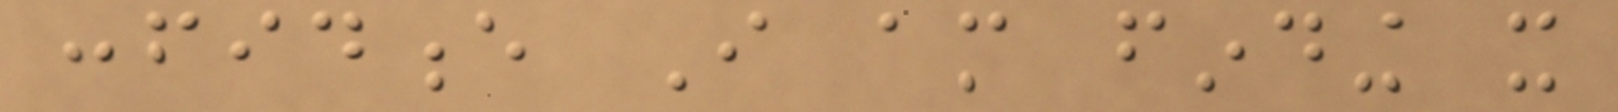confidence I am finding it
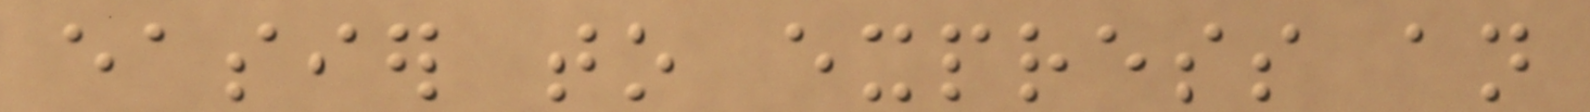easier to express an
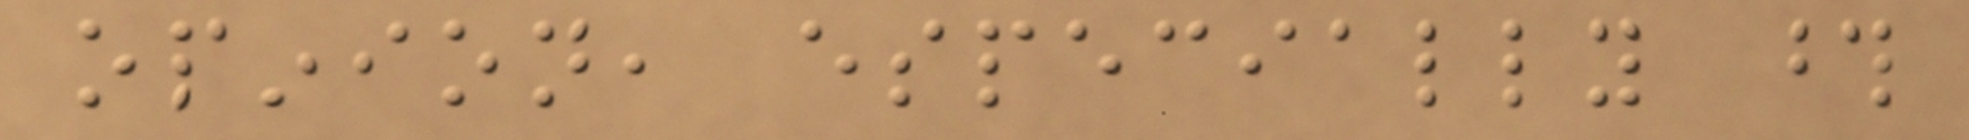opinion, especially those
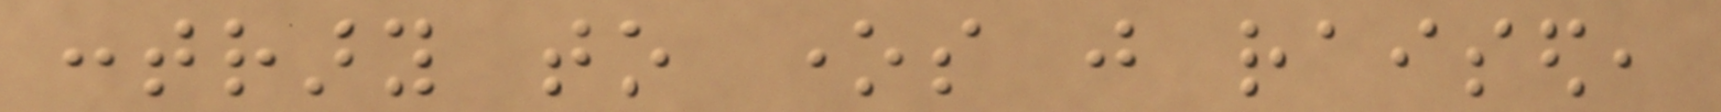contrary to ones just raised,
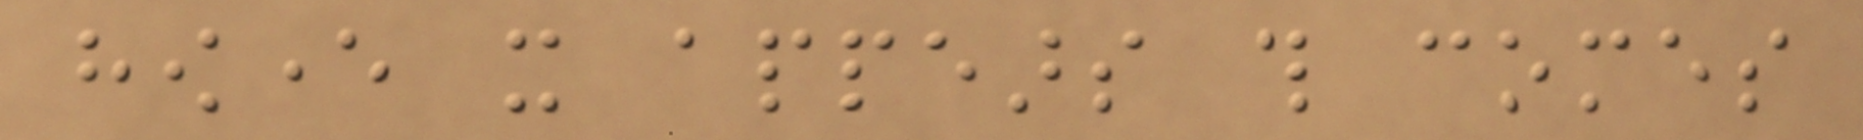however it appears this comes
